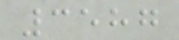3587
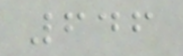646
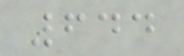644
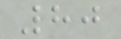80
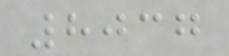8037
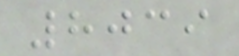8039
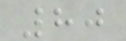80
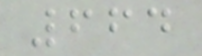664
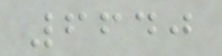6640
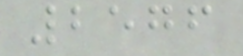2576
